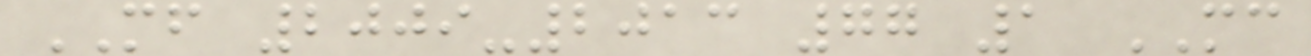MF 2009-2013 77 1 MC
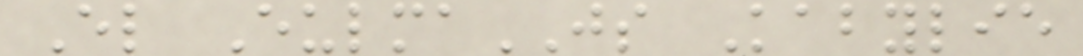El EulmaJS Kabylie
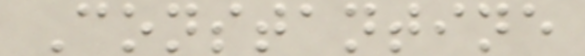Constantine
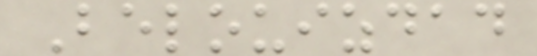Belouizdad
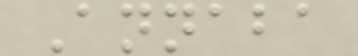Annaba
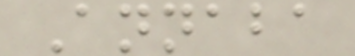Annaba
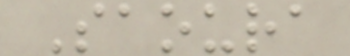Saoura
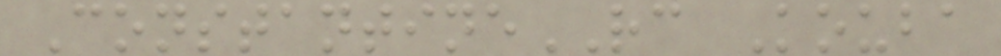ConstantineRC Kouba
